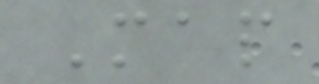Map
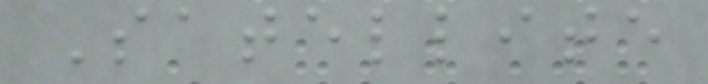Satellite
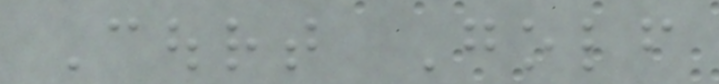Court Golf
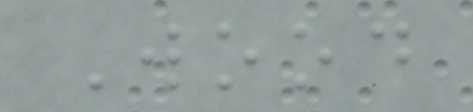Wood
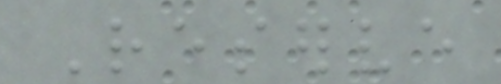Reserve
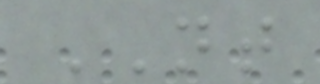NT
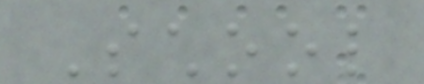School
